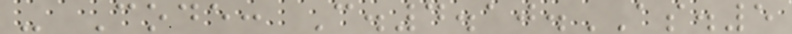- Code: C.4.10.AS.5
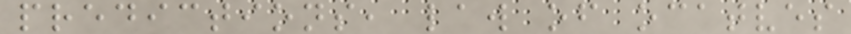predictions, law of ocatves
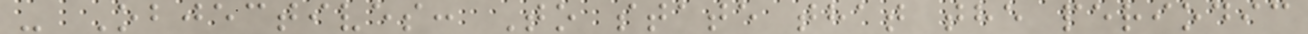- Objectives: To state that the periodic
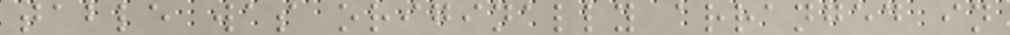table was originally arranged in
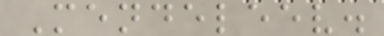Mendeleev.
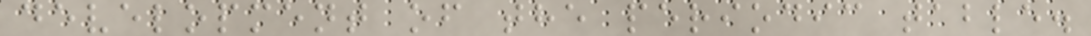development of the periodic table.
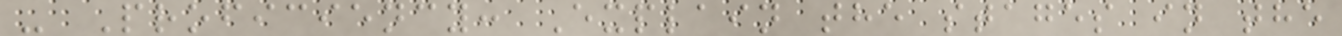- Proficiency: Explain the stages in the
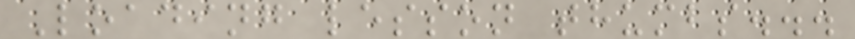Loading lesson thumbs...
